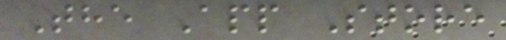The App Store
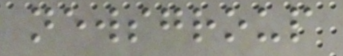newsgroup
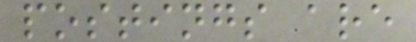postings are
